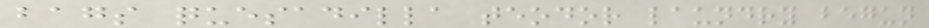bags quesadilla teodor laundry begun
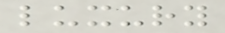luxury
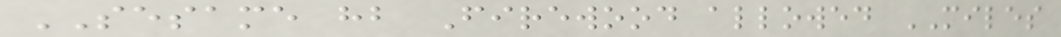SESAME hb Firewood allowed MILES
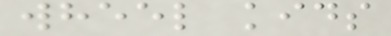wheel kids
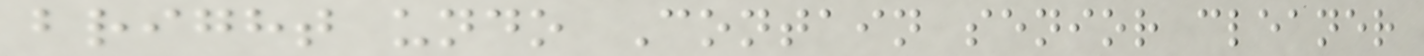bright undo Contain senior cleaner
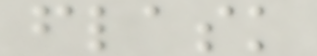flask
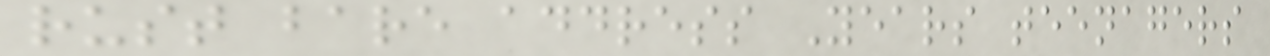rust bare address Years teenagers
